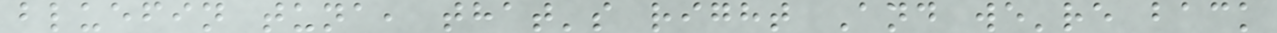bluefin tuna, that's right And we're back
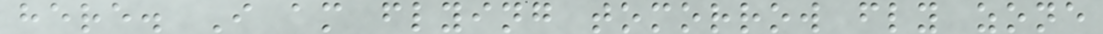here. I am flying tomorrow fly zone
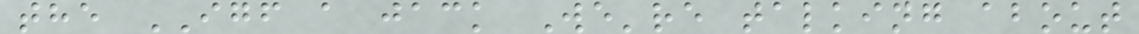the IGF a jack We're talking about
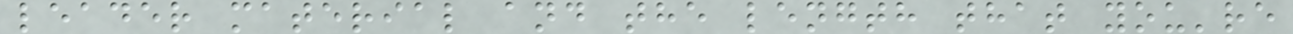leader material and the length that you're
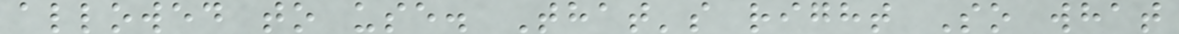allowed to use. That's right So what
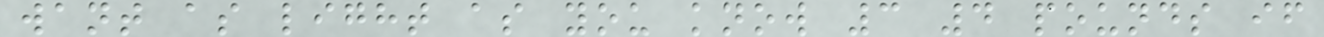want as light as you know 3 4 pounds if
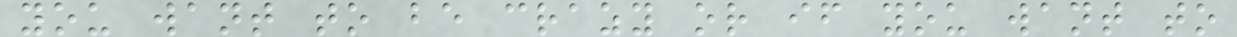you want to be crazy or if you want to
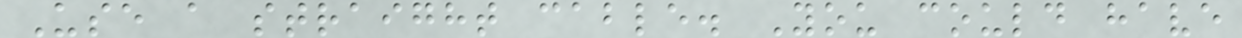Use a straight cable. You could have
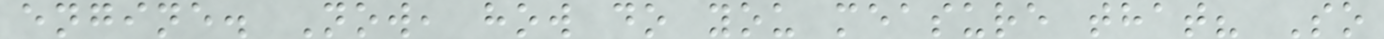engine. Now, how do you measure that? So
